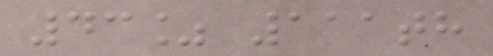43% 111th
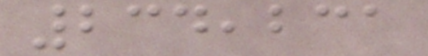234,231
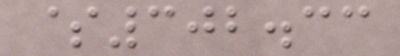$302.33
